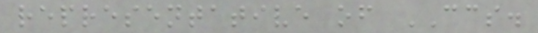representative of CCS.
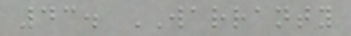43. WARRANTY
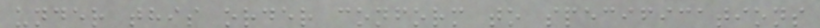under this order conform to specifications
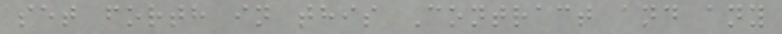set forth in this Contract and any
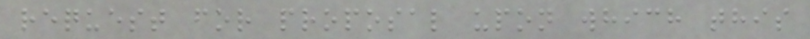request for proposal upon which this
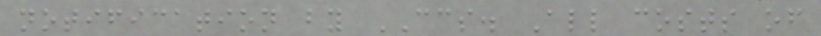notification by CCS. All costs of
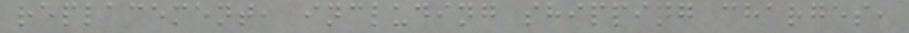replacement, including shipping charges,
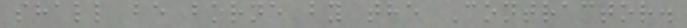shall be borne by the Contractor.
